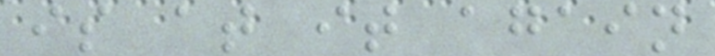is at it again
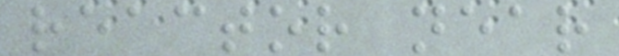reactor near
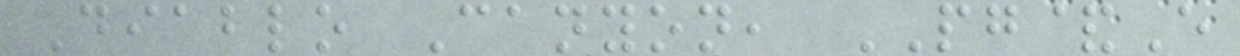Diablo Canyon, PG&E
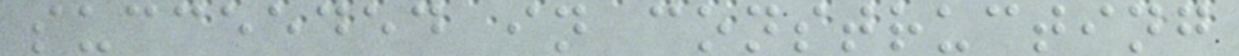succeeded in constructing
